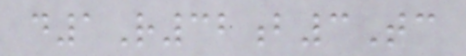d1R32b3Tc
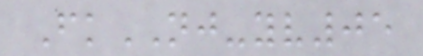FkNJ-yv05
